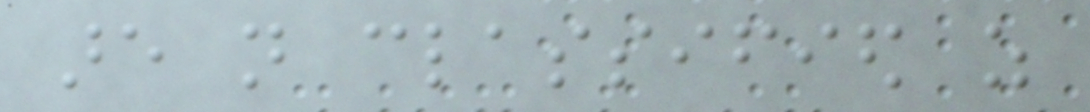are not classified as
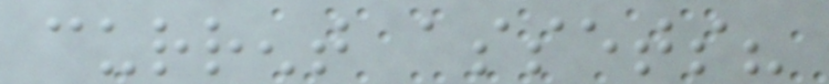current assets?
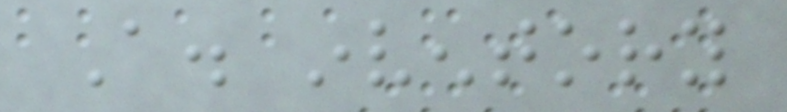A. inventory
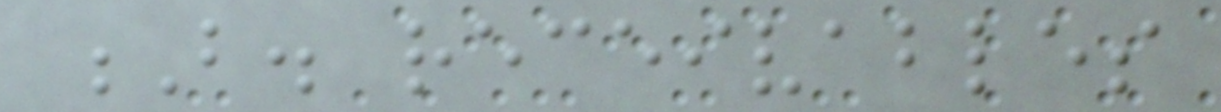B. receivables
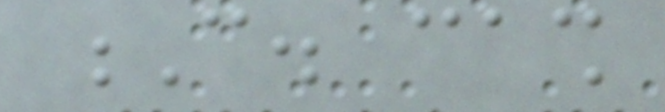C. cash
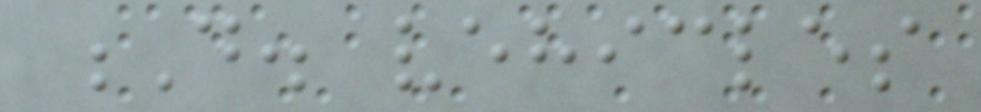D. vehicles
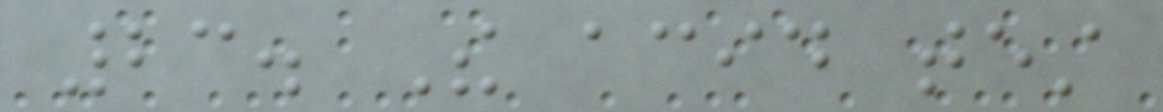23. The acid test
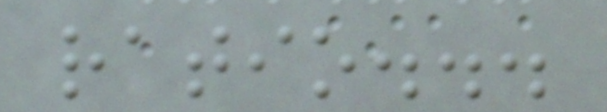ratio...
